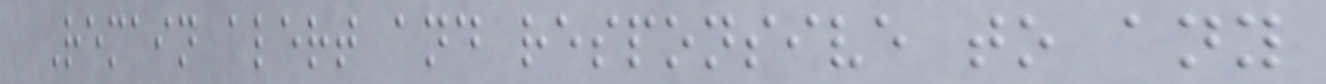Remain alert and responsive to any
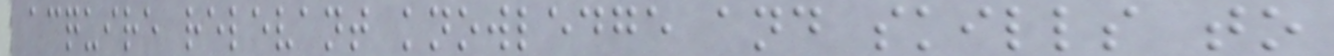acquire relevant knowledge and skills to
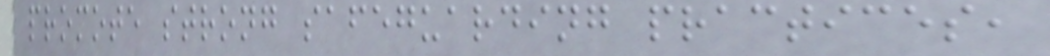promote strong safeguarding practices,
